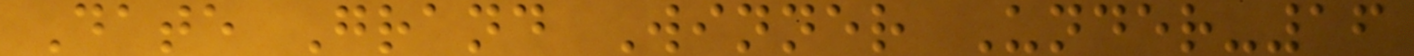Date Grand Winner Under-16
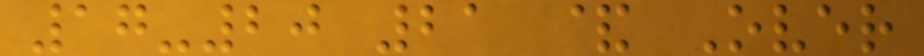17-20 21 & Over
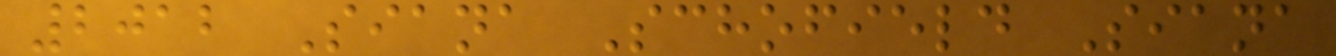2012 Siana Schofield Siana
